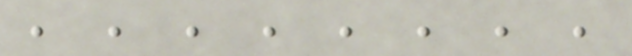, , , , , , , ,
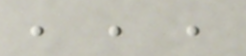, , ,
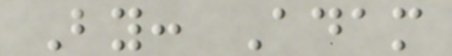By: Adam
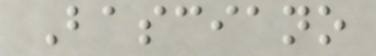Basciano
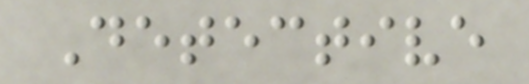Detective
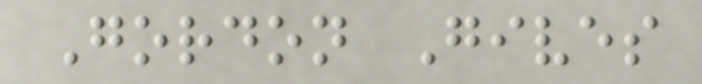Gordon Gives
